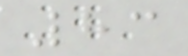83
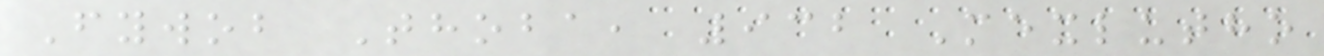Fywob Thoba, 932 Mexlutho
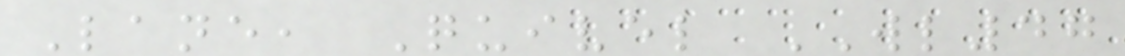Lane, Quivel WL47
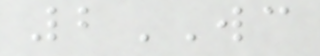2WC
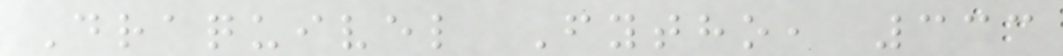Draquivel Fytho, 333
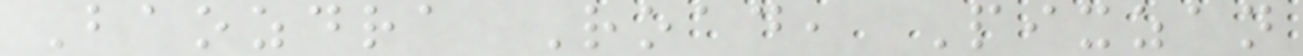Baozdra Road, Pixzan
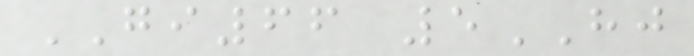GI66 5HJ
